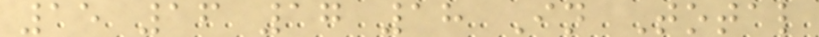15 16 17 18 In Total
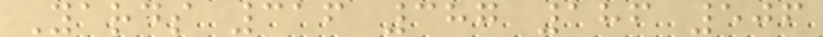Yards 316 387 186 506
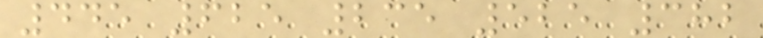445 625 235 525 382
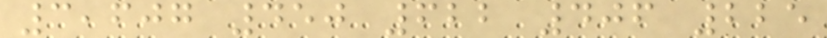3,607 450 622 406 225
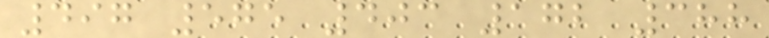497 575 403 172 388
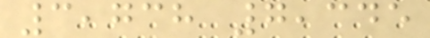3,738 7,345
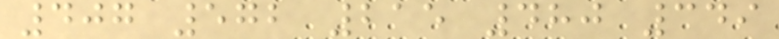407 572 215 480 349
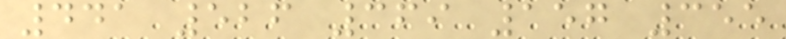441 526 369 157 355
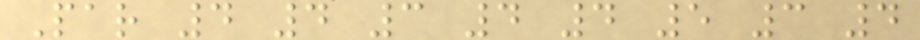Par 4 4 3 4 4 5 3 4
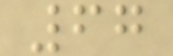67
